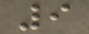9
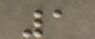1
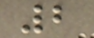2
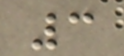3
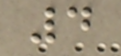4
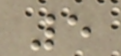5
